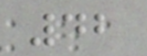42
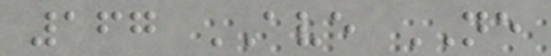167 AVE NE
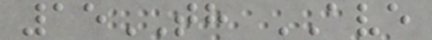15TH AVE
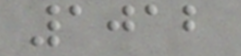1012
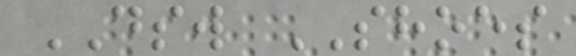DSW SHOES
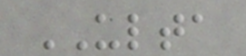ULTA
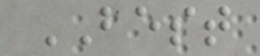BEST
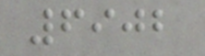6902
